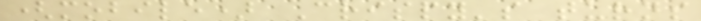(mobile) Crispy's turns
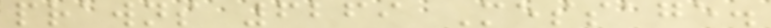prawns 6269 Message.
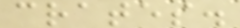crates.
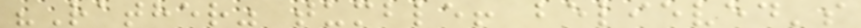"Rather" tumble! believed's
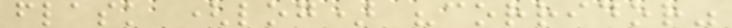flask (log) "corridor"
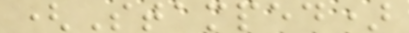(Stamped)
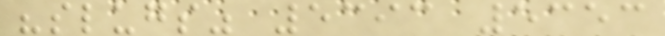"slugs" 5393 5353
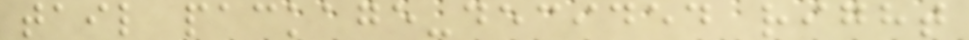tail package-decided right
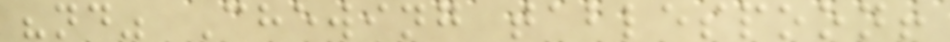"nd" Chewing tablespoon!
